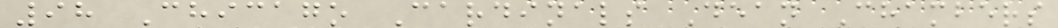98 Chicago Cardinals Dean Chambers
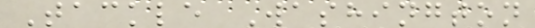Tackle Washington
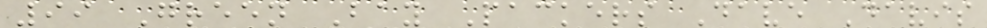99 Green Bay Packers Dave Davis
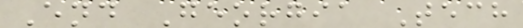End Georgia Tech
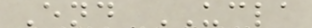End UCLA
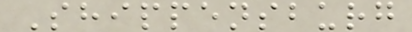Shippensburg
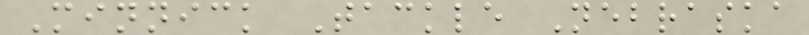Minnick Tackle Nebraska
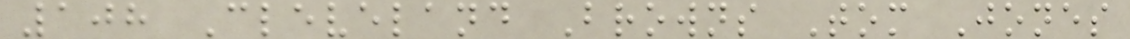108 Cleveland Browns Tom Jones
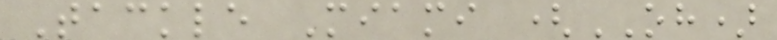Tackle Miami (OH)
